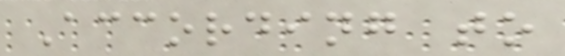According to
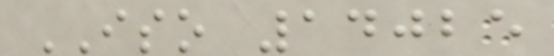ISO 14025
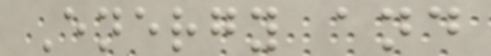Energy and
